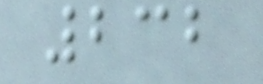232
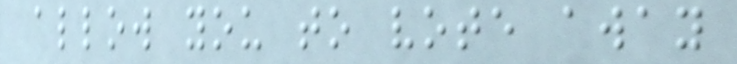allow you to vote away
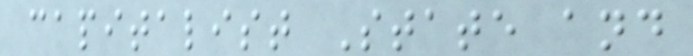capitalist State and
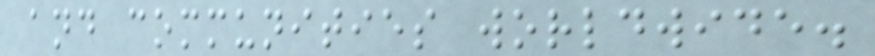and communities worldwide.
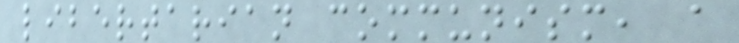libertarian communism, a
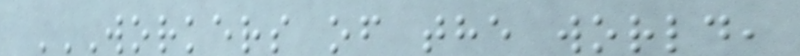WORKERS OF THE WORLD,
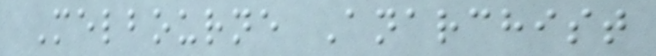Melbourne Anarchist
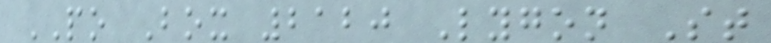PO Box 2120 Lygon St
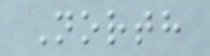North
